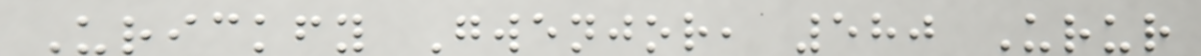Urickfy Gwenjor, 580 Urur
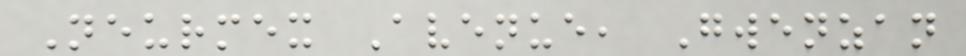Neurmex Avenue, Gwenzan
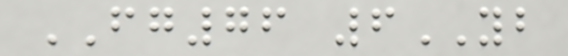FG76 6YB
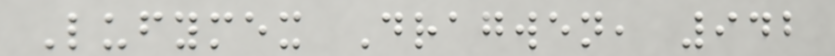Lufymex Dragwen, 942
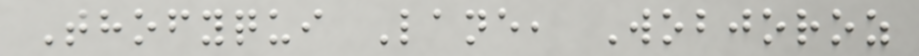Thofyqui Lane, Wobjoroz
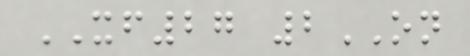XF27 2ON
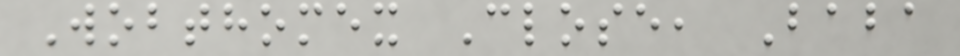Wobthomex Close, Baba
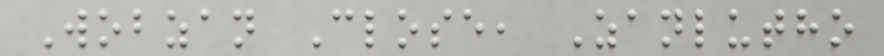Wobzan Close, Zanlutho
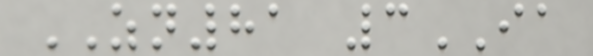ZN81 3IA
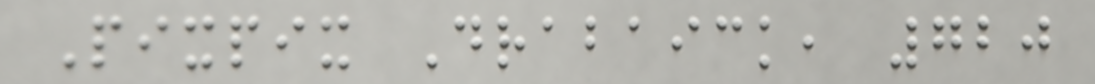Pixpix Drabaick, 720
